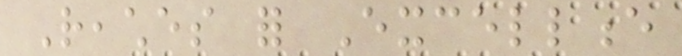Reaches for Excellence
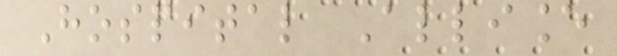Hospital Alliance
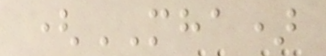(MHA)
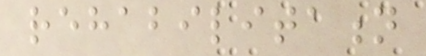rehabilitation
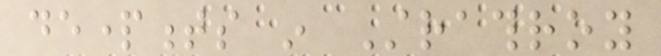departments in Strathroy
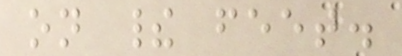on their feet.
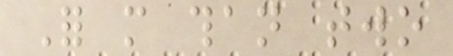For more than two
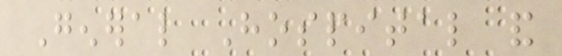General Hospital and
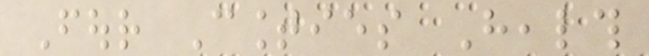Four Counties Health
